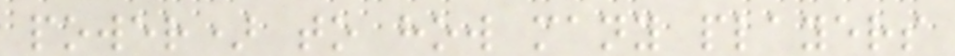power) to how many players
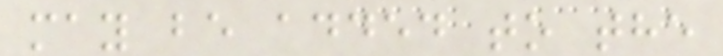may be added to the
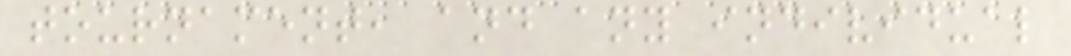tournament, and any individual
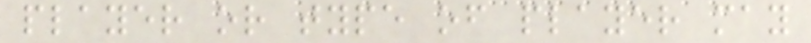player or type of player may
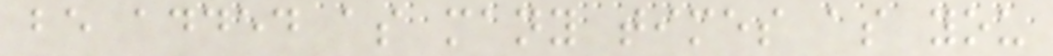be added as many times as you
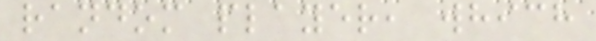random player, which
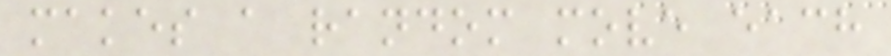makes a random move each
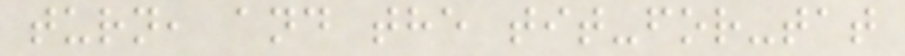turn, and the tit-for-tat
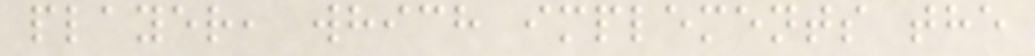player, which implements the
